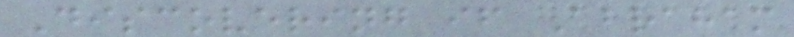Discovering if Abraham
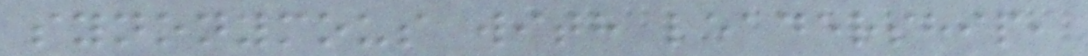synonymous with leadership,
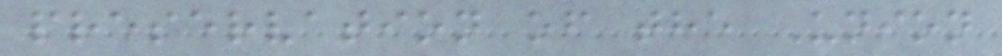preservation of the Union
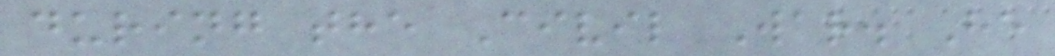during the Civil War. He
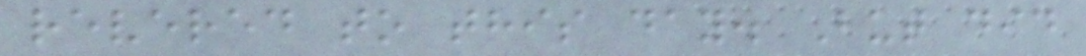revered to this day. But did
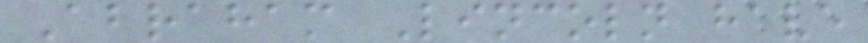Abraham Lincoln have
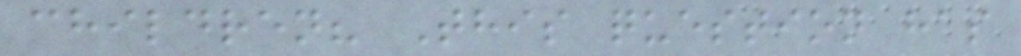children? This question has
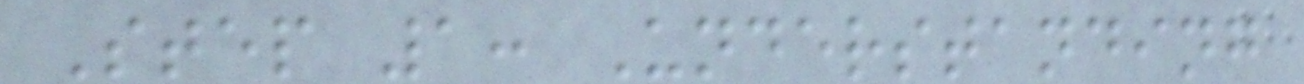Step 1: Understanding
